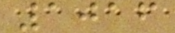1016
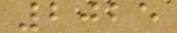2025
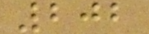202
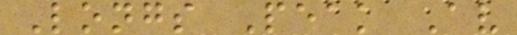Longs Peak Av
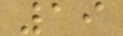19
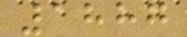1887
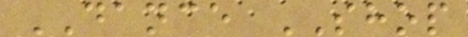DANCE SHOP
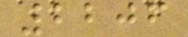2206
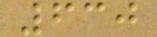630
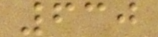630
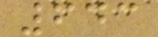643
